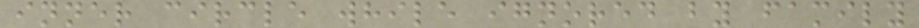inner circle while ignored by family
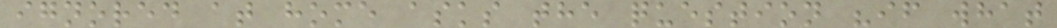ignored at home asks the question "if what
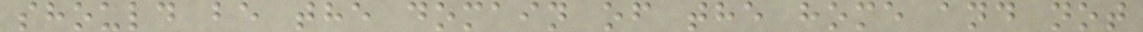should be the domain of the home and not
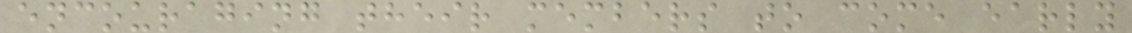encouraging their members to come early
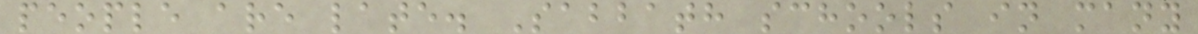people are late. Sabbath schools in many
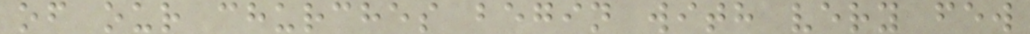of our churches begin with very few
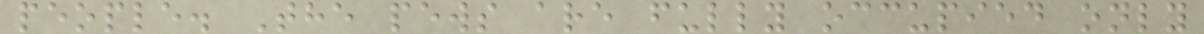people. The pews are fully occupied only
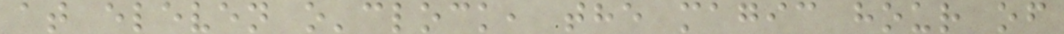at eleven o'clock, the magic hour of
